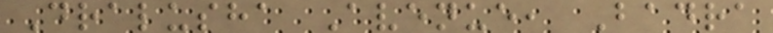Dralusha Avenue, Badra
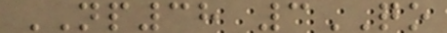NP38 3QO
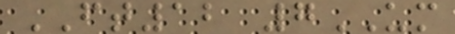FT12 7UM
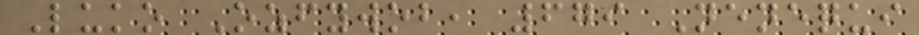Luko Ozfywob, 679 Nenequi
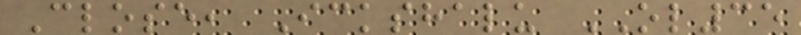Close, Ickshalu OL35
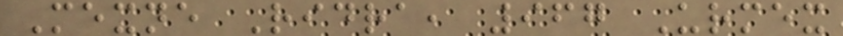Mexne Ridra, 967 Urmex
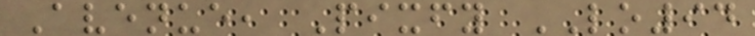Avenue, Pixfy LO94
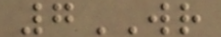7WR
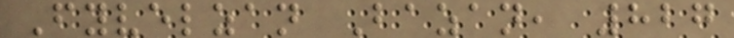Fyvelzan Bazan, 827
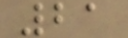21
